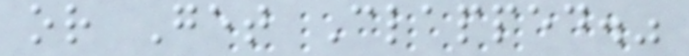or Get Clapped."
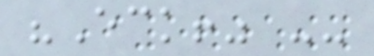"Eck!" --
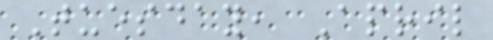Tuesday, April
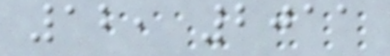12, 2011
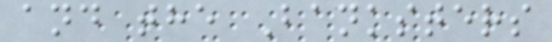and the Banksters
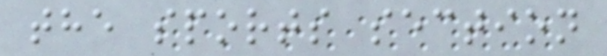the sports section
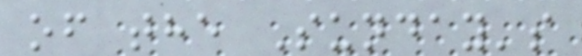of the Sunday's
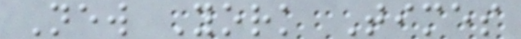New York Times
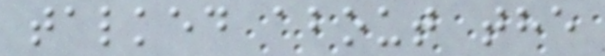talked about the
